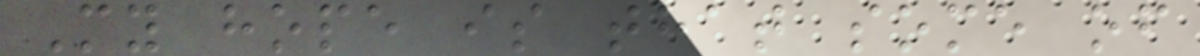My hope is that some of
